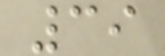39
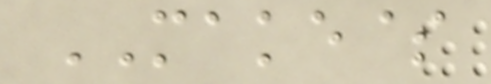MAKE$
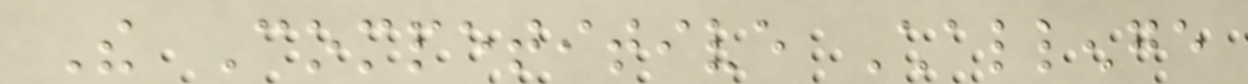The Competitive Challenge
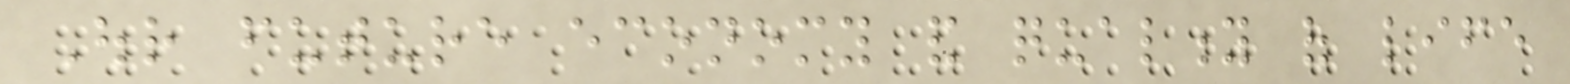Our future economy and quality of life
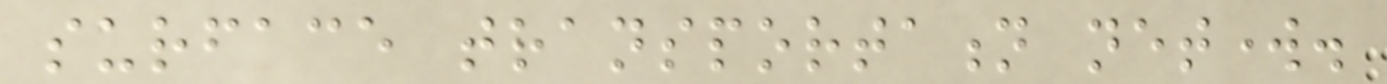surface transportation network.
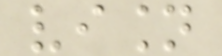vision
